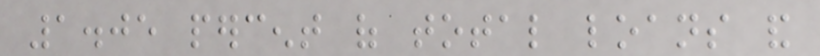1.05 percent of total loans and
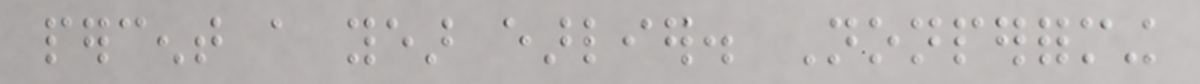percent a year earlier. Nonperforming
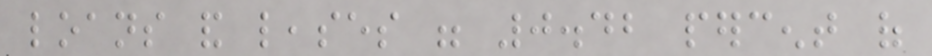loans and leases were 0.42 percent of
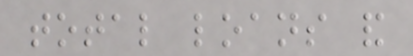total loans and
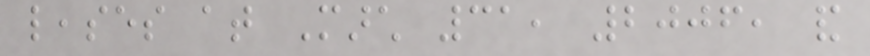leases at March 31, 2006, and
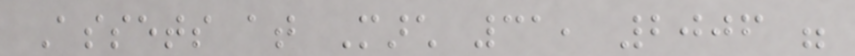Assets at March 31, 2006 were
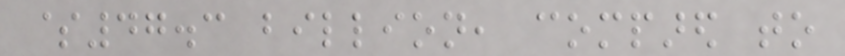$47.3 billion, compared to
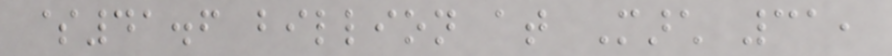$41.6 billion at March 31,
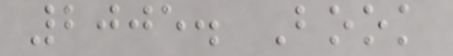2005. Book
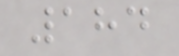184
